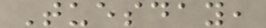Tuesday,
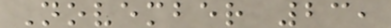November 23,
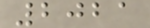2021
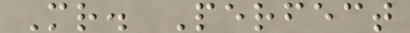Mr. Perfect
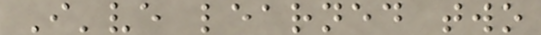I've learned two
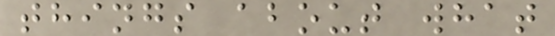things about what
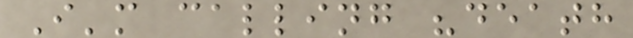I'm calling "death
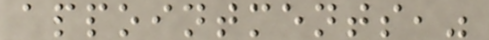appointments,"
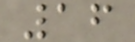16
